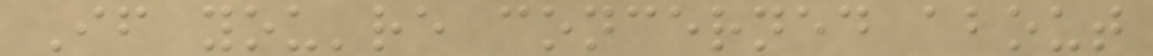If you're concerned about
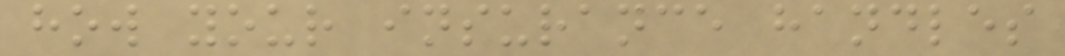how your insurance handles
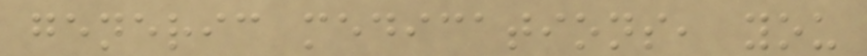generic medications, you
